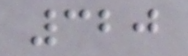320
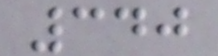340
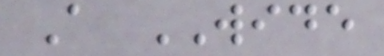A WIDE
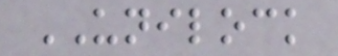UNILOCK
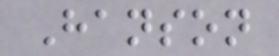Hanson
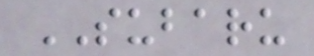SUBARU
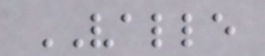VALLE
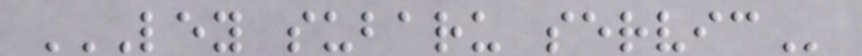LEY SUBARU SERVIC
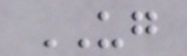UG
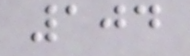104
